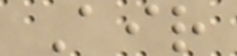Air
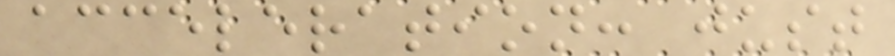acceleration: just
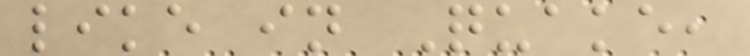like in Quake,
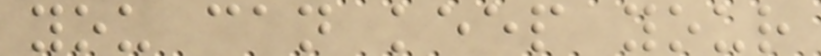you can keep your
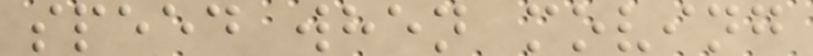speed when moving
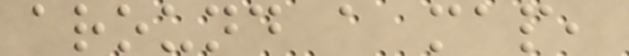around a map,
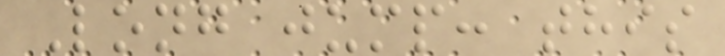Long jump: this
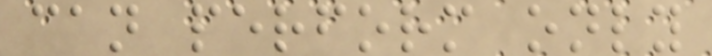can perform only
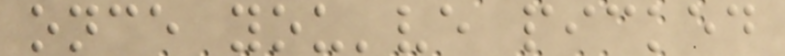once you've picked
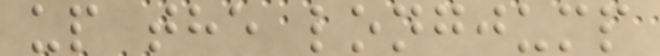up the longjump
